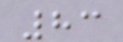83
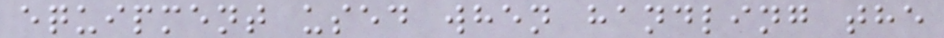equipment used when handling the
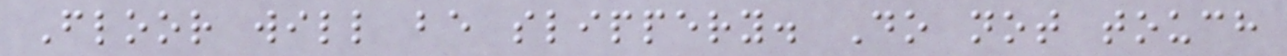Floor will be slippery. Do not touch
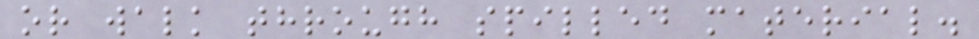or walk through spilled material.
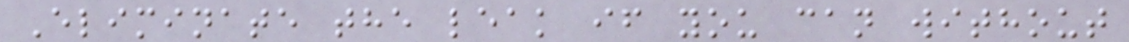Eliminate the leak if you can without
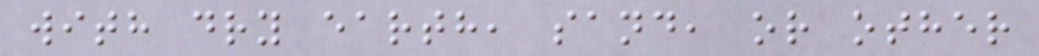with dry earth, sand, or other
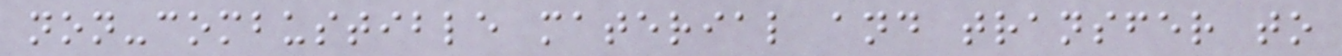non-combustible material and transfer to
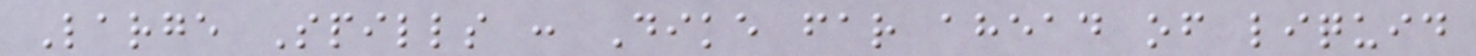Large Spills : Dike far ahead of liquid
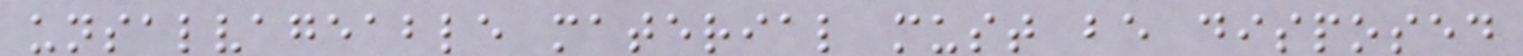unsalvageable material must be disposed
